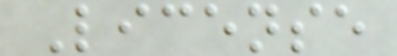License
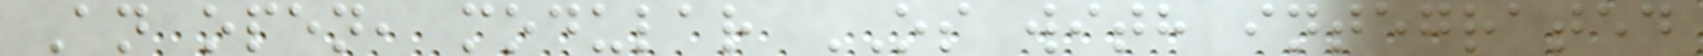An open, modular OS with integrated
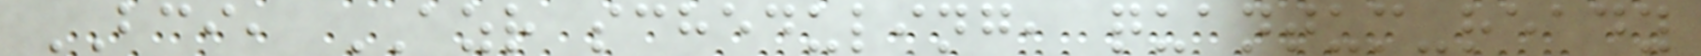BCI, AZR scheduling, quantum-ready
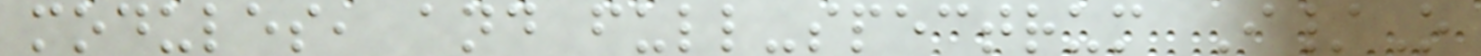modules, and full-spectrum I/O
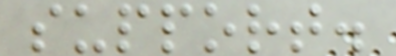support.
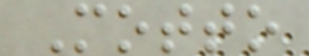Motto
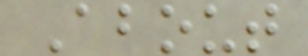About
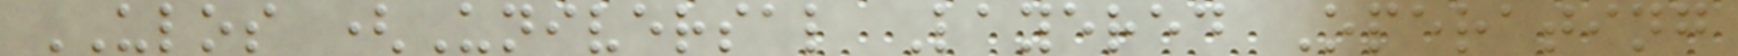ULOS (Universal Layered Operating
